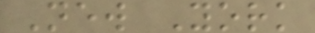New York
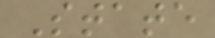State
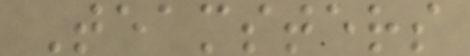Teamsters
